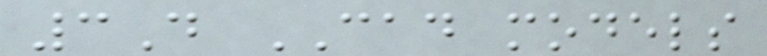3D CAD models
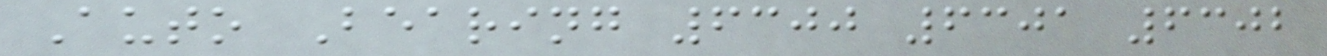Auto Bearing 6300 6301 6302
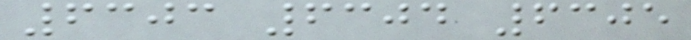6303 6304 6305
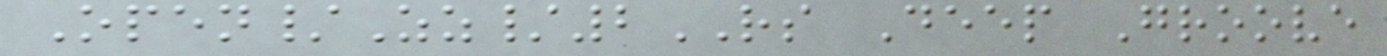Open/Zz/2RS Deep Groove
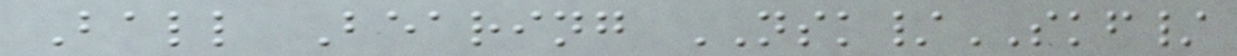Ball Bearing NSK/SKF/
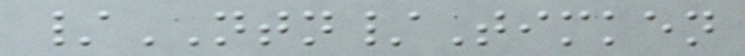/NTN/Timken
